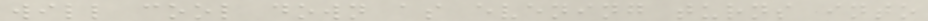will cool down as evening turns into
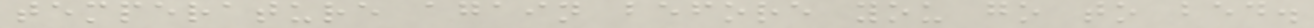temperature again before you go to bed.
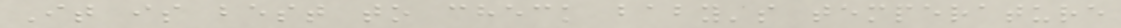It is best to check baby's temperature
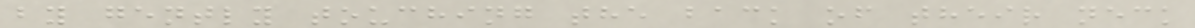by gently touching the back of their neck
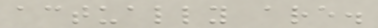actually are.
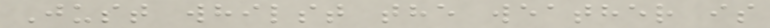Just whilst the weather is
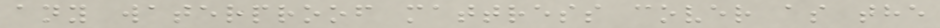any waterproof mattress cover as the
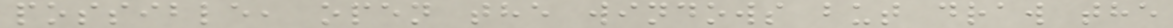possible, open the windows but draw the
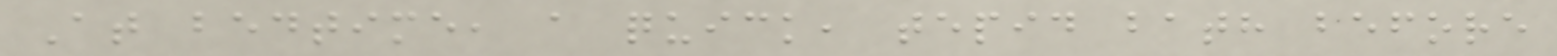At bedtime, a quick, tepid bath before
